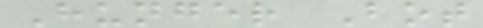Hunger Bot
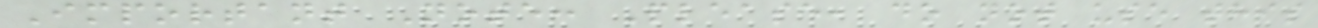Important Note: Please, do not use this
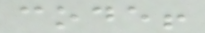code!
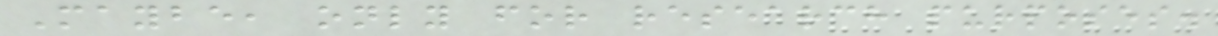Maybe, only for research purposes.
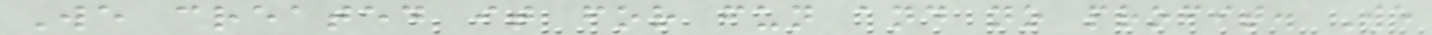We created it for fun and no profit. We
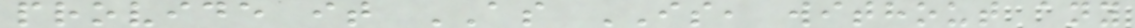provide it AS IS, without any
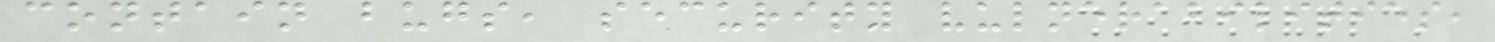contain bugs, security vulnerabilities,
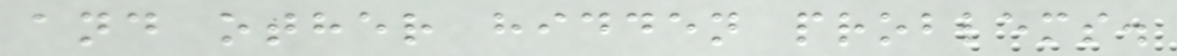and other hidden problems.
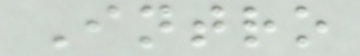Intro
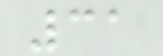31
